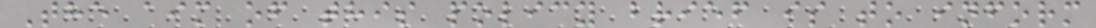The aim of this policy brief is to inform
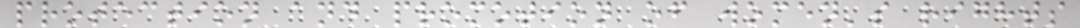protection and promotion of women's rights
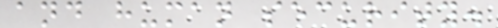and human security.
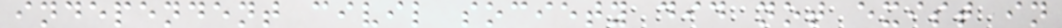independent civil society did not exist in
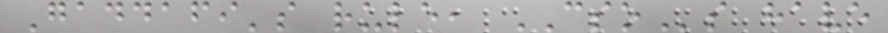Gaddafi's rule, CSOs have
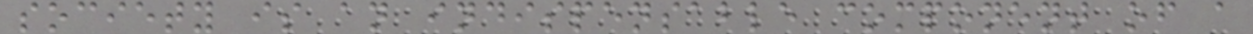society is an indispensable component of a
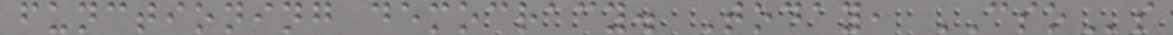functioning democracy. Today, CSOs
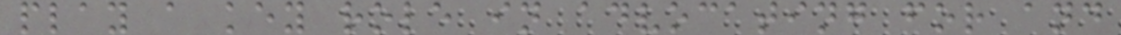play a key role in advocating for and
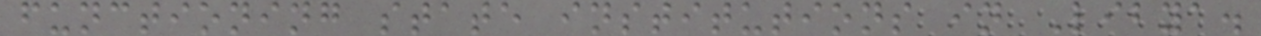functioning state institutions in Libya.
